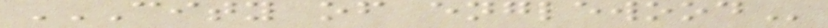CITY OF ENGLEWOOD
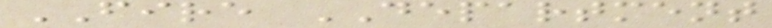FIRE DEPARTMENT
